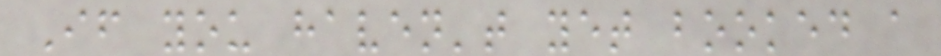If you haven't yet booked a
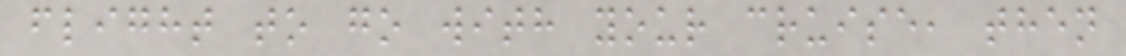flight to go with your cruise, then
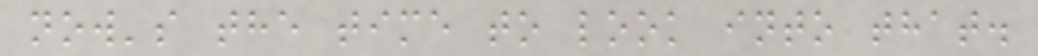now's the time to look into that.
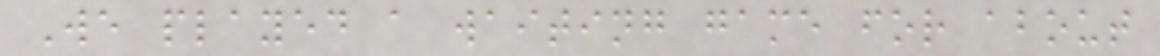We played a waiting game for about
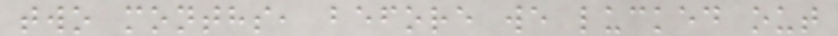two months, before we lucked out
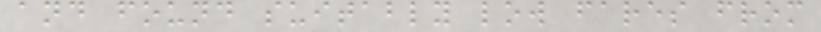and found suitably low fares from
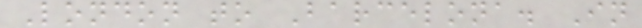London to Barcelona. In
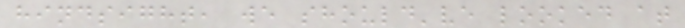hindsight, we should've looked at
